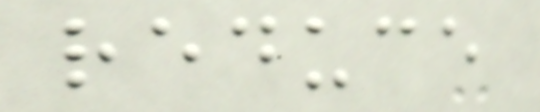reduce
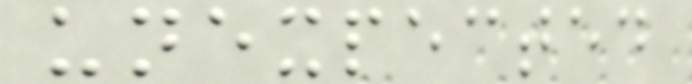unexpected
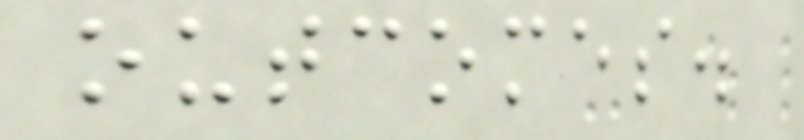outcomes.
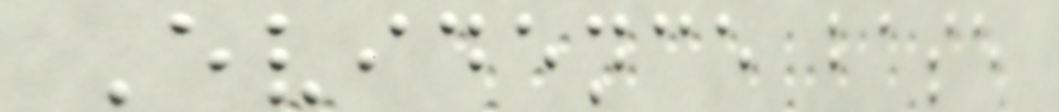Evidence base
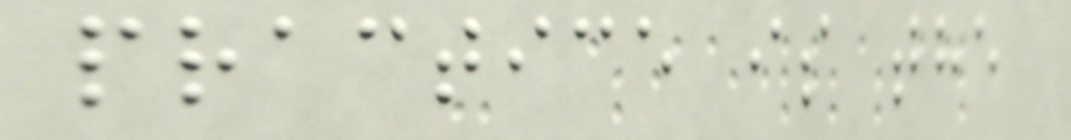practice is the
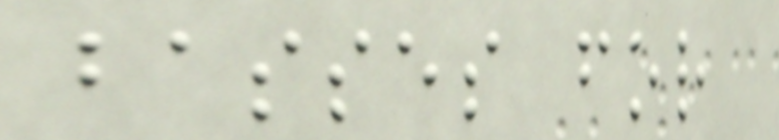basses for
